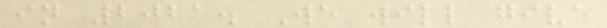in 2021. We will give
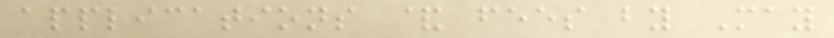applications & fees by May
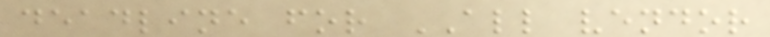deadline for ALL vendor
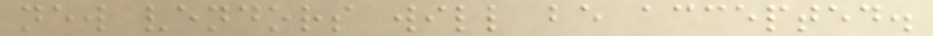new vendors will be accepted.
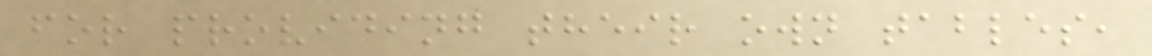for providing their own tables,
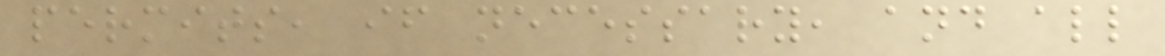permits, if necessary, and all
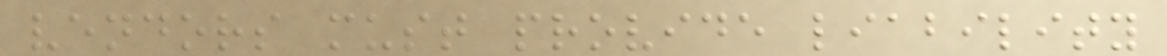vendors must provide liability
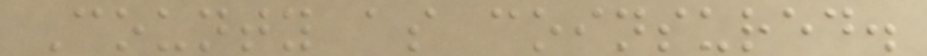County as coinsured.
